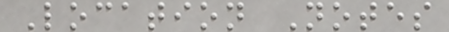Location Notes
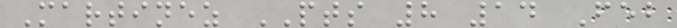Martinez PTS 8 14 Feb
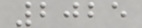2025
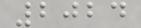2024
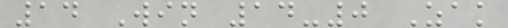14 Win 14-0 Zak
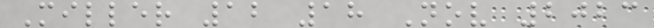Miller 12 18 Nov 2023
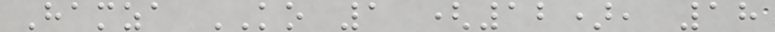Hamza KO 1 (12), 18
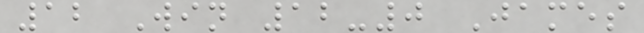12 Win 12-0 James
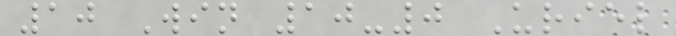10 Win 10-0 Uriel
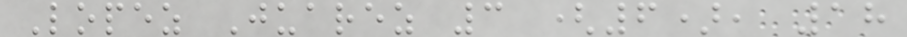Lopez Juarez 3 (6), 18
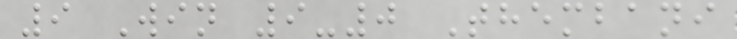9 Win 9-0 Thembani
